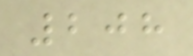208
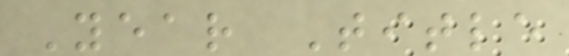Year Title
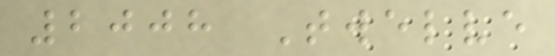2008 Twelve
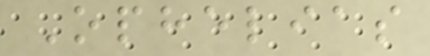Ophelias
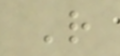R
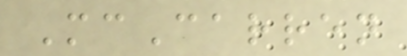McCarren
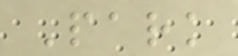Park
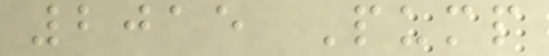2015 Pump
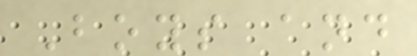Boys and
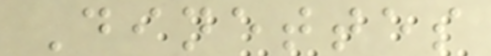Dinettes
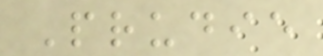Prudie
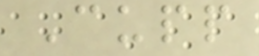Cupp
